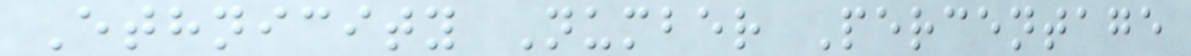Ethnicity Number Percentage
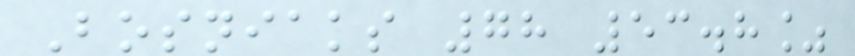Bosniaks 78 53.8%
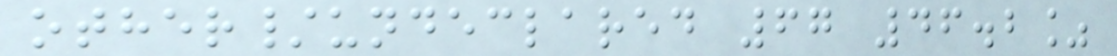other/undeclared 67 46.2%
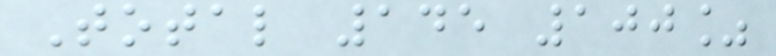Total 145 100%
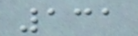131
